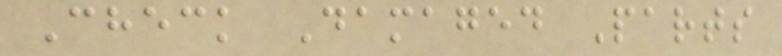Check Damaged Parts
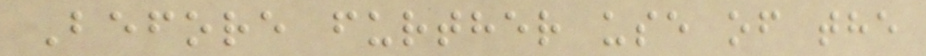Before further use of the
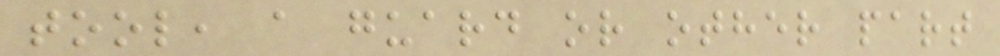tool, a guard or other part
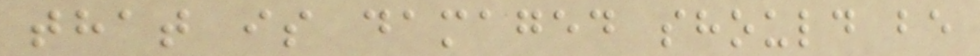that is damaged should be
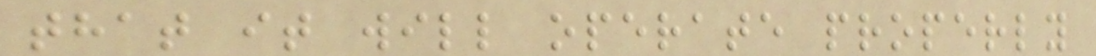that it will operate properly
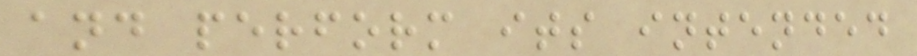and perform its intended
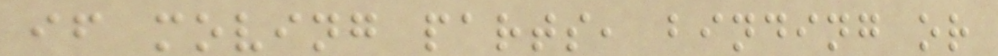if moving parts, binding or
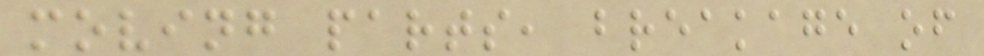moving parts, breakage of
